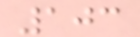103
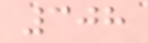308
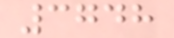3748
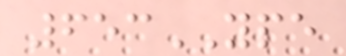653YPE
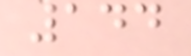144
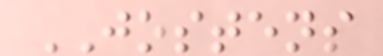JOSTENS
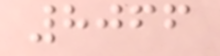8066
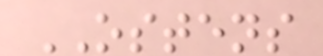OSTENS
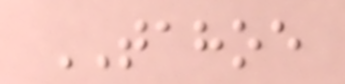TAHOE
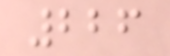226
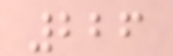226
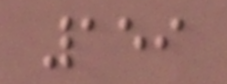159
